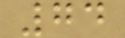74
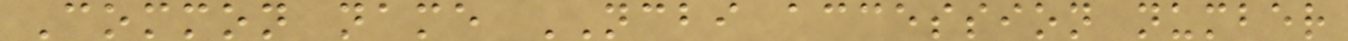Common name NCBI accession number
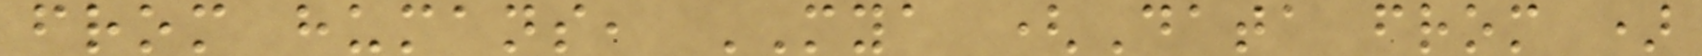from humans, MYA (Data from )
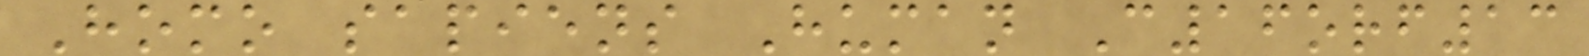Homo sapiens Human C16orf13
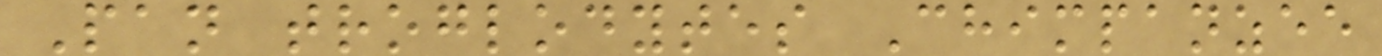Pan troglodytes Chimpanzee
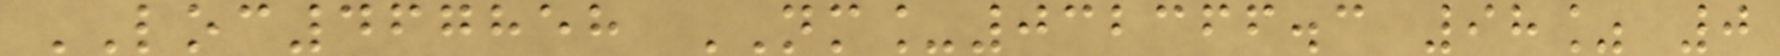LOC467858 NM_032366.3 98% 0
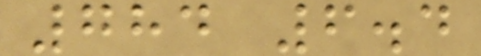784 6.4
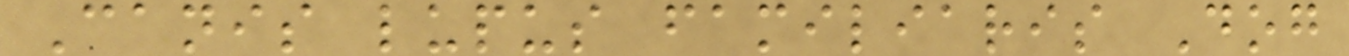Canis lupus familiaris Dog
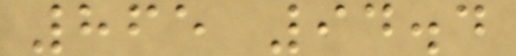865 94.4
